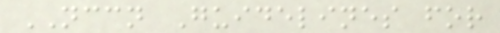NCCN Guidelines for
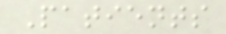Patients
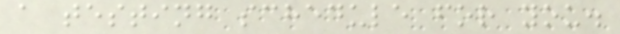a testing schedule for you.
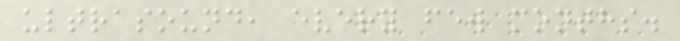ultrasound, every few months.
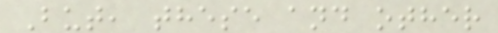But, these and other
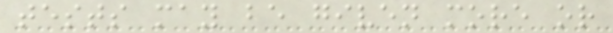tests may be given more or
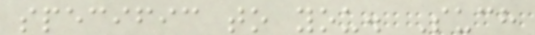specific to you. Such
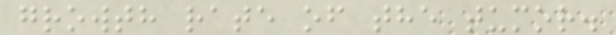growth rate of the tumor.
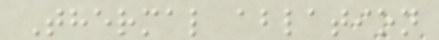Thermal ablation
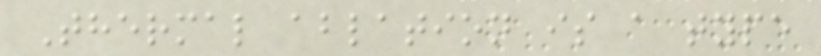Thermal ablation is a type
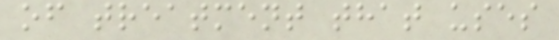of treatment that uses
